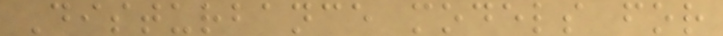Disturbance models for
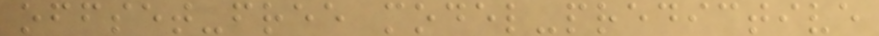offset-free model-predictive
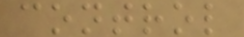control
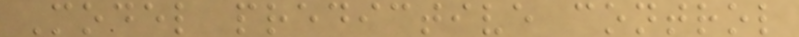Model predictive control
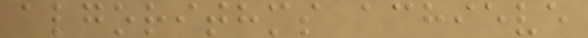algorithms achieve
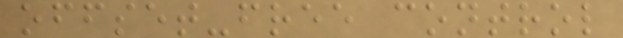offset-free control
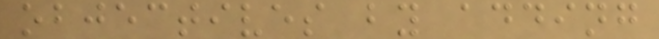objectives by adding
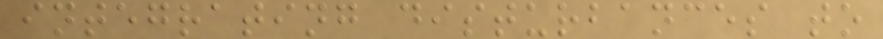integrating disturbances to
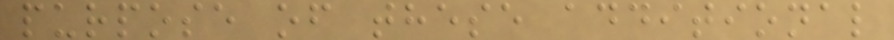purpose of these additional
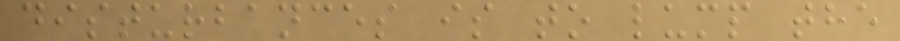disturbances is to lump the
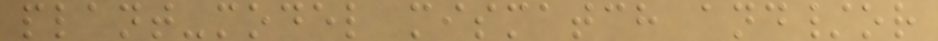plant-model mismatch and/or
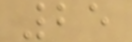25
